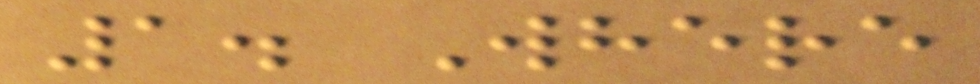1. Where
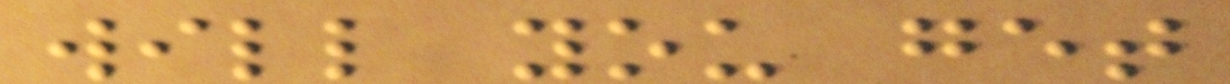will you get
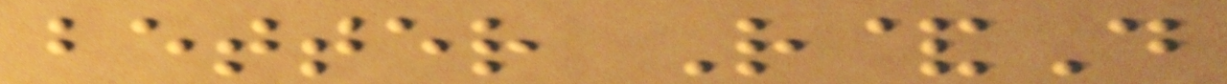better R&D
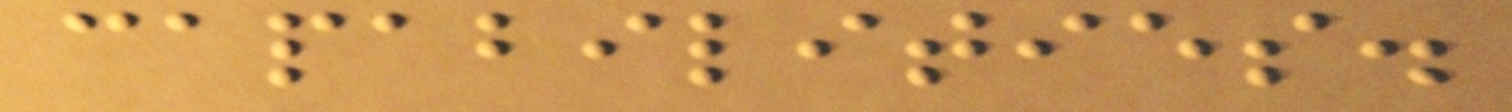capabilities.
